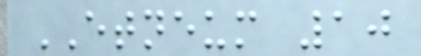ETNEUM 10
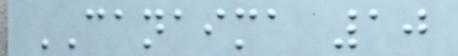CANAIMA 10
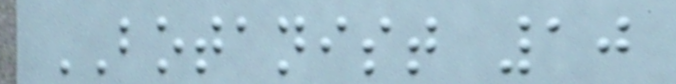BOTANIST 10
